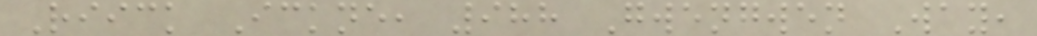Riick Ickne, 988 Gwengwen Way,
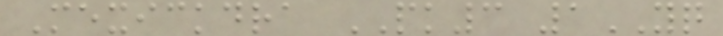Mexickdra PK3 1YQ
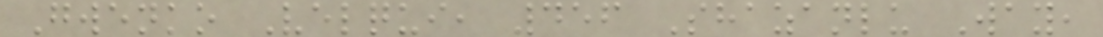Gwenko Velqui, 456 Shazanlu Way,
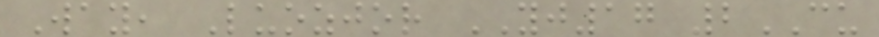Way, Luozjor YJ17 2CU
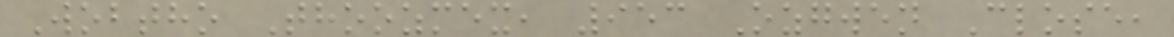Wobtho Thoozmex, 953 Ozgwen Close,
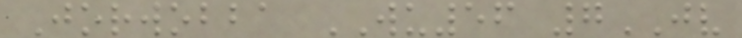Jorwobba WU56 7JV
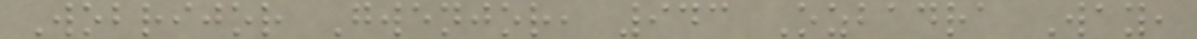Wobrijor Gwenjor, 943 Ozbadra Way,
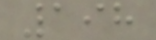198
